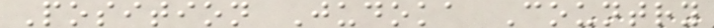Position Judoka Country
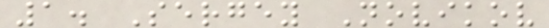1. Sergey Novikov
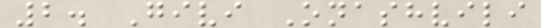2. Givi Onashvili
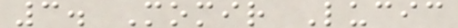3. Momir Lucic
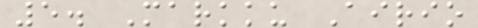5. Markku Airio
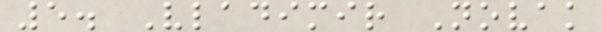5. Vladimir Novak
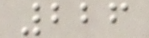226
